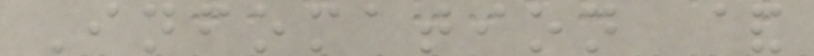Infomation &
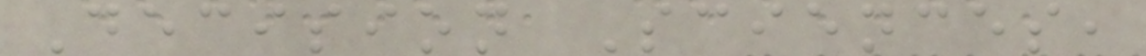Decision Sciences,
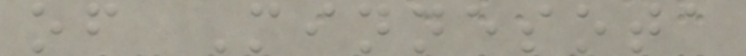of Minnesota
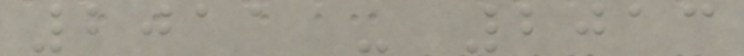2011 - 2013
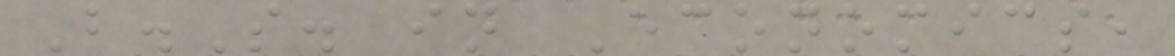B.S. in Economics,
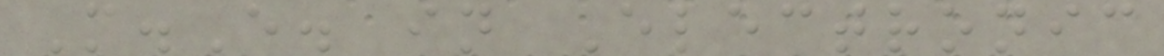M.E. in Electronic
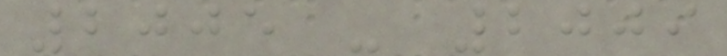2005 - 2009
